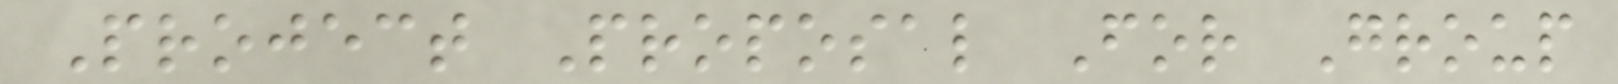Project Proposal For Group
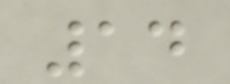14
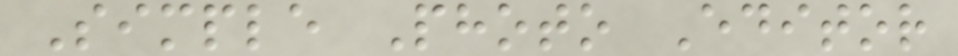Simple Photo Editor
